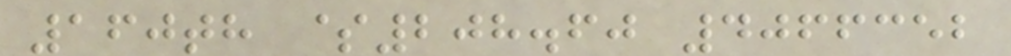160th $208.60 4066352
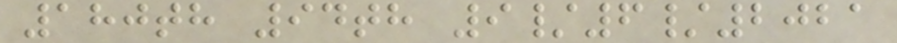180th 94th 9/6/2021
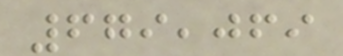679,069
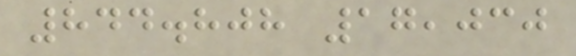844.808 17,030
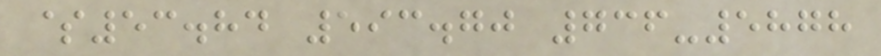$53.84 593.70 736-5878
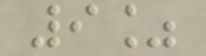9%
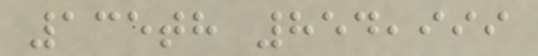135th 854,999
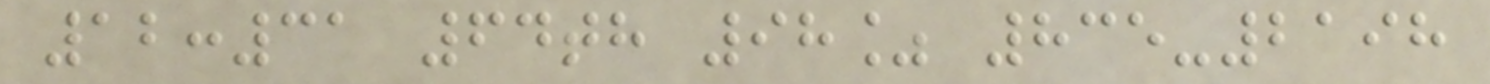12:31 64th 98% 835-2198
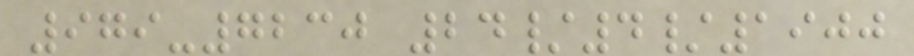979-7230 24/4/1900
